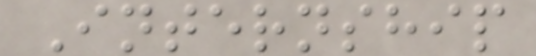Internship
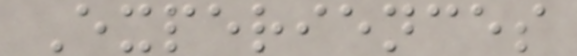Experiences
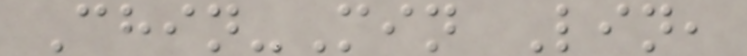Chin-Min Lin,
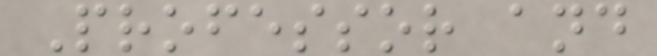Professor and
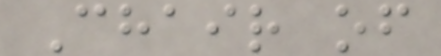Chair of
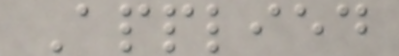Applied
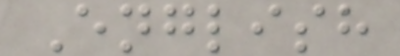English
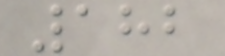182
